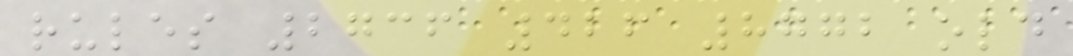rules 2736 426 8772 old
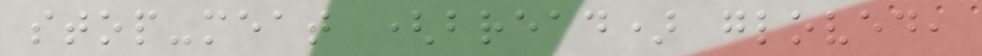stop-meat (bread) gloved,
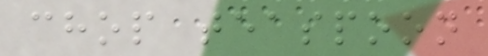chop teaspoon
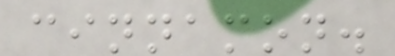cinnamon.
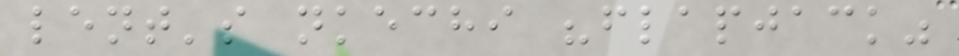lent's nkechi "flapjack"
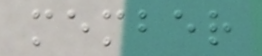member
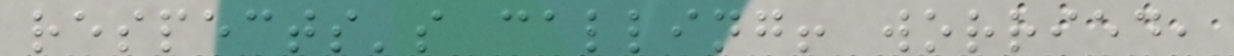respects's calling! worried,
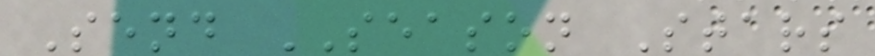Send SEASON Stars
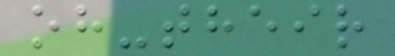oh-their
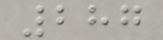287
